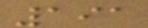191
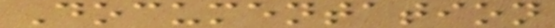Documentation
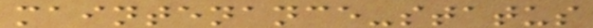maintenance-status
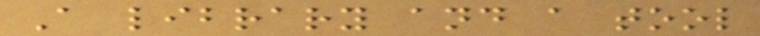A library and a tool
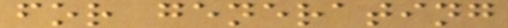for generating
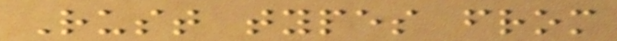Rust types from
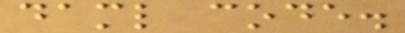daml code.
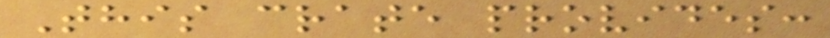This crate provides:
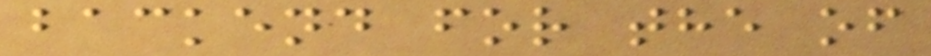backend for the of
